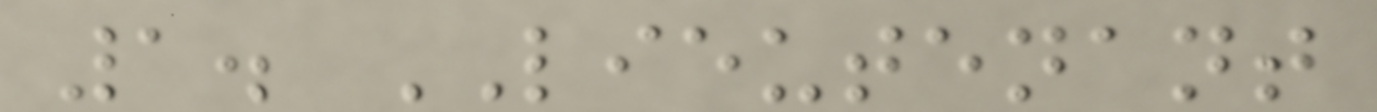1. LIEUTENANT
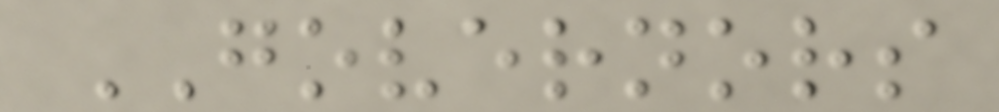GOVERNORS
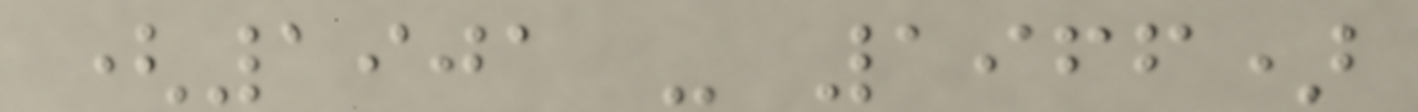(1901 - 1966)
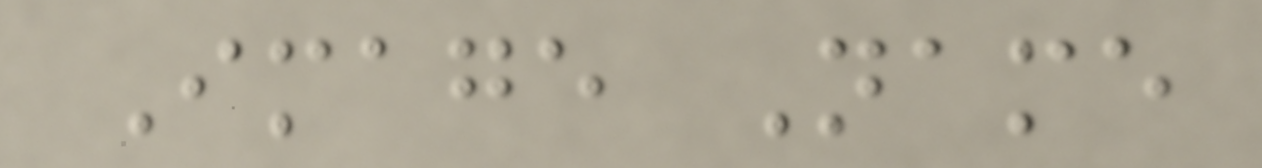Image Name
